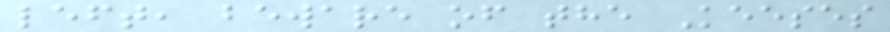left, beware of the Keeses
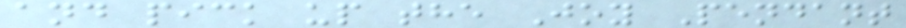and pick up the Joy Pendant
